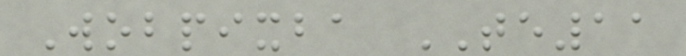Wobpixba TE11
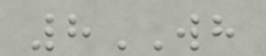8WH
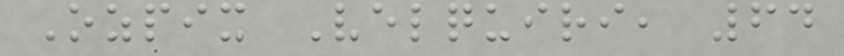Ozpix Velquiri, 64
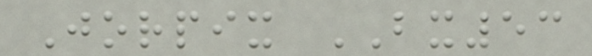Jorpix BX53
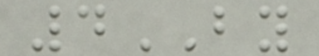4BY
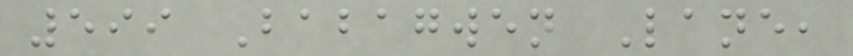599 Babagwen Lane,
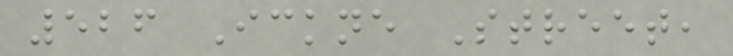526 Ickne Street,
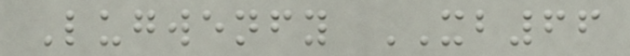Lugwenfy XB66
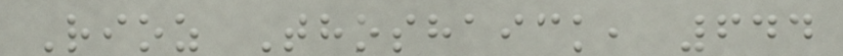Rioz Thoshaick, 644
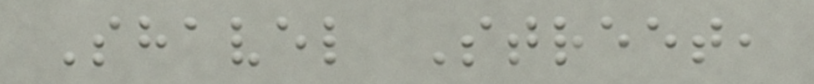Shavel Street,
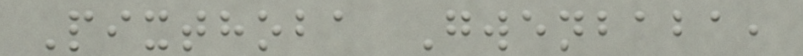Pixthoba Gwenbaba,
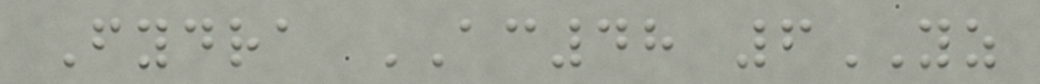Fydra AC48 6YZ
